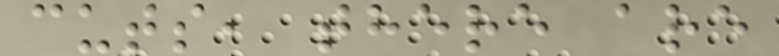cuts, there are
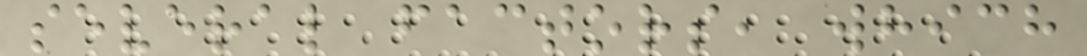several factors, which
